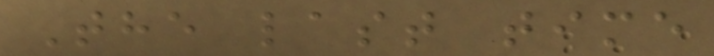The last time
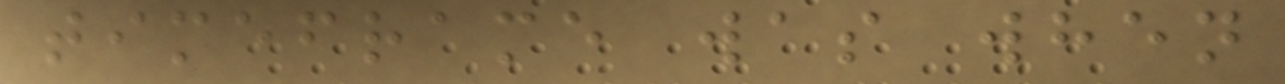timeframe was when
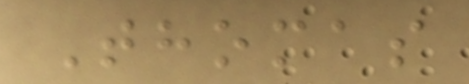Thomas
